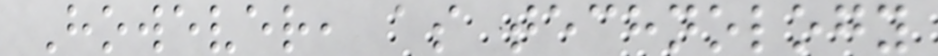However, as technology
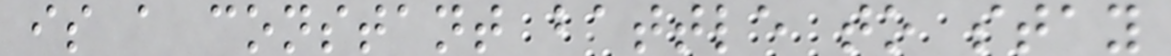is a constant battle to stay
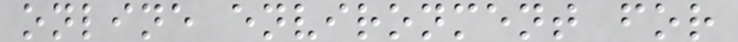online environment for
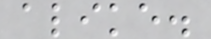alike.
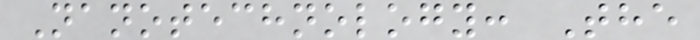Nanotechnology: The
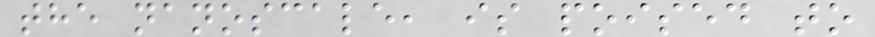the nanoscale, is poised to
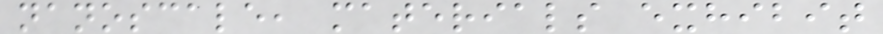nanoscale, materials exhibit
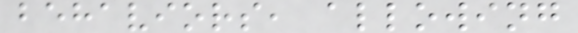behaviors, allowing
